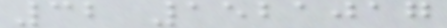32 1521017
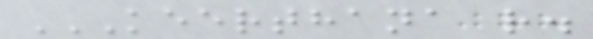KEERTHANA R.
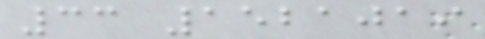33 1521019
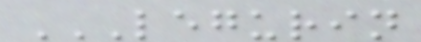LEGURIN
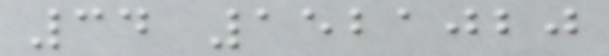34 1521020
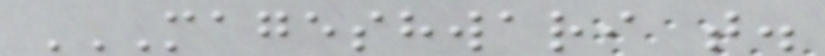MAGESHWARI T.
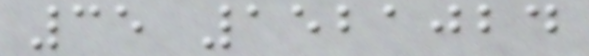35 1521024
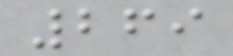269
